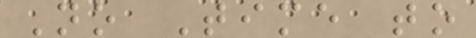No Time to
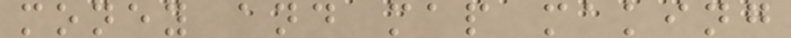money and map making
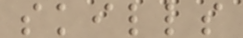skills
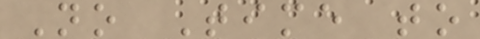No Time to
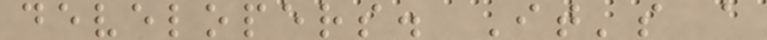developers. It's a
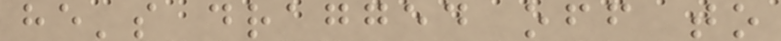he's dragged off to
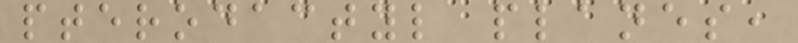pterodactyl planes,
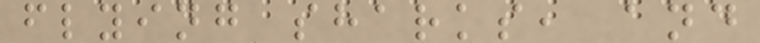flying sharks, and
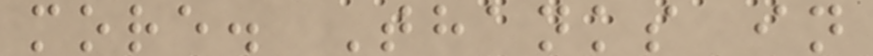more. Thanks in
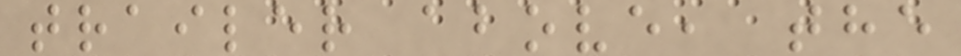trailer above, the
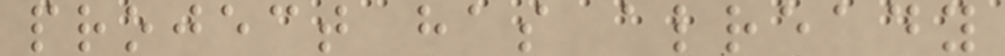project has already
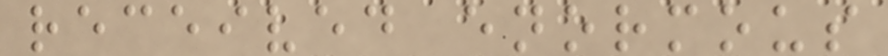received enormous
